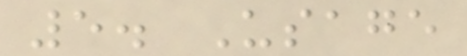5. Usage
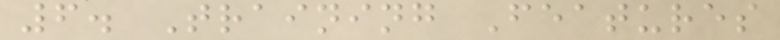6. Training Features
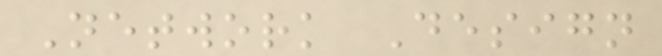Network Design
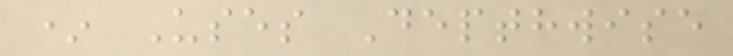* Uses Depthwise
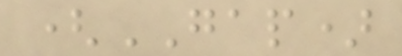(GAP)
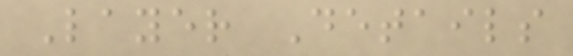Layer Details
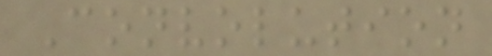Convolution
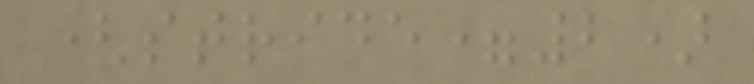(stride=2)
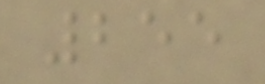255
